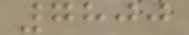7800
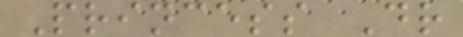Princess Dr
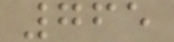765
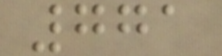771
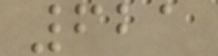621
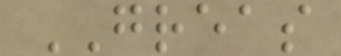GREAS
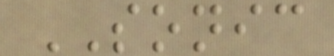SONIC
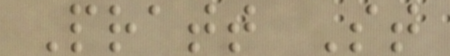Pratt St
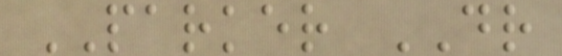PARKER DR
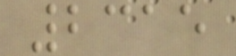2315
